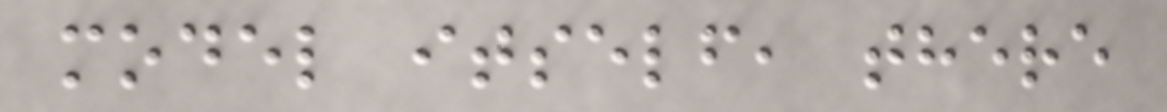model itself, there
